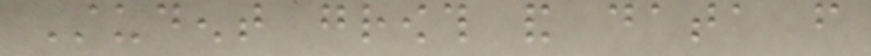Student growth and data from
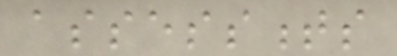assessments
